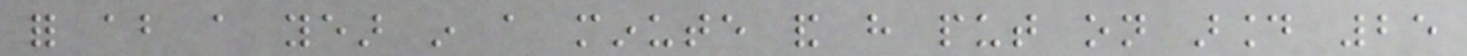for about a year in a minute and have put on around 25
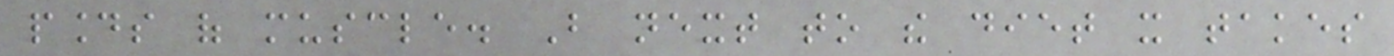pounds of muscle. But next to the diet it takes
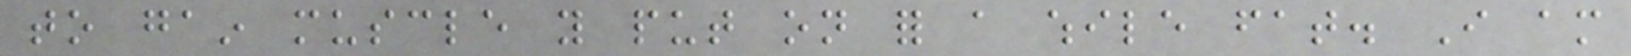to gain muscle you put on for a while fat. I am
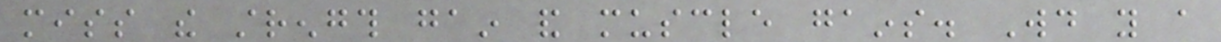miss the strength gain and muscle gains. Would you a
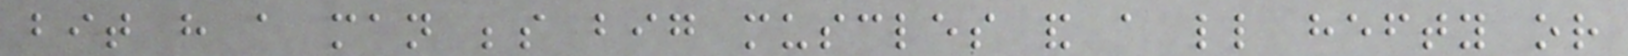bit have a man beside big muscles and a little hefty or
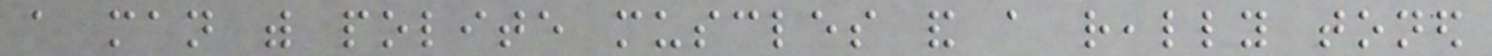a man with polite muscles and a really toned
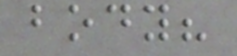body?
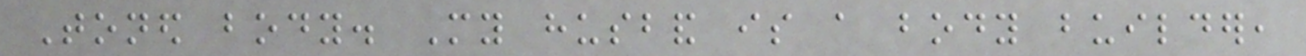Toned body. My husband is a body builder,
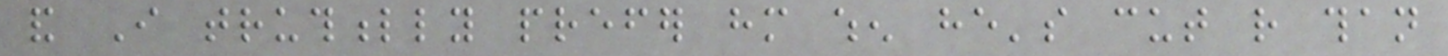and I truthfully prefer him when he's cut rather than
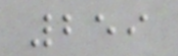259
